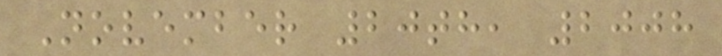November 20th, 2008
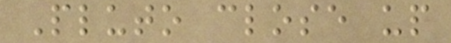Pluto close up
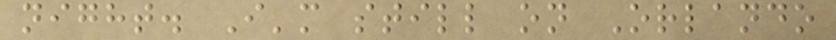night. I'm still on Orlando
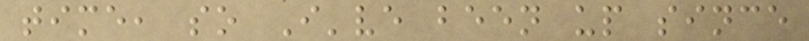time, so I've been up since
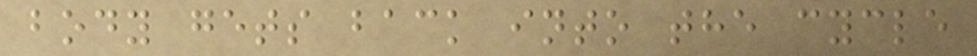body gets back into the cycle
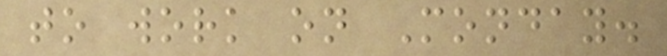to work on Monday.
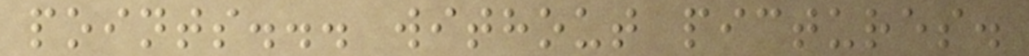points... without pictures.
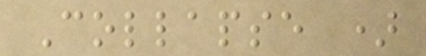Collapse )
